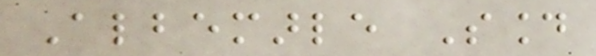Albemarle Sound
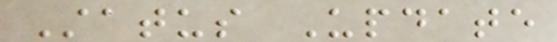Status Update
